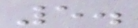5.
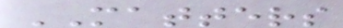MATTERS
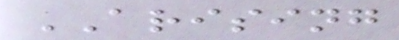ARISING
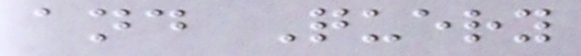and Query
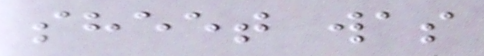sheet was
